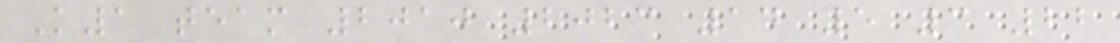K1 team 2010 2023 14 5 3 22
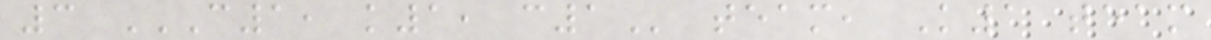3 C1, K1, C1 team, K1 team
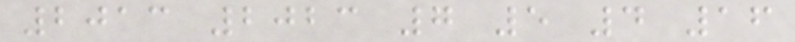2013 2023 7 5 4 16
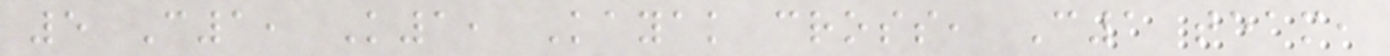5 C1, K1, Kayak cross, C1 team,
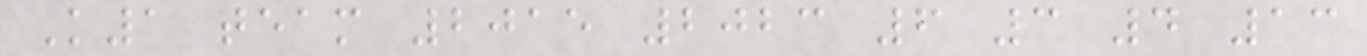K1 team 2015 2023 6 3 4 13
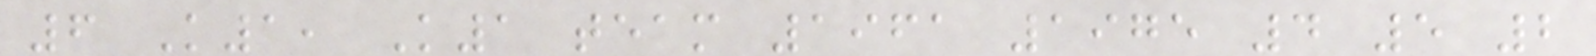6 K1, K1 team 1961 1975 4 5 2
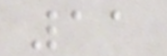11
